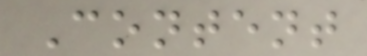Content
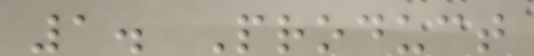1. Product
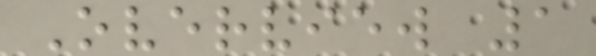Overview 1
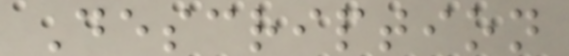Description
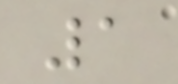1
